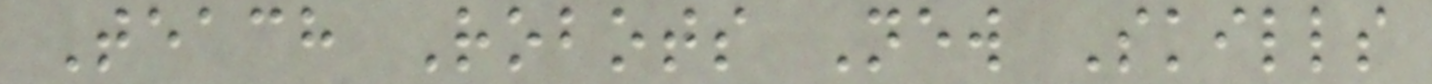Teach Robots New Skills
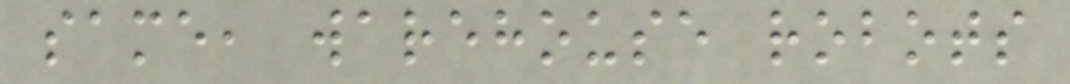same, warehouse robots
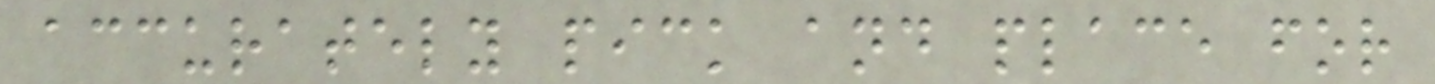accurately pick and place for
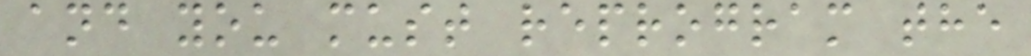and you must reprogram the
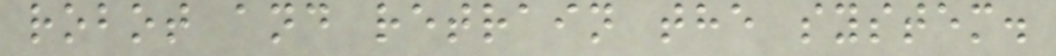robot and retrain the system.
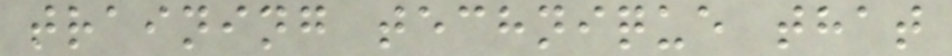training technique that
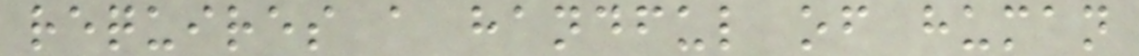requires a handful of human
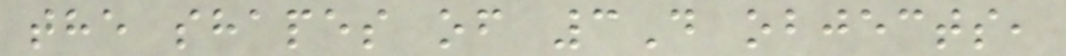the shapes of 3D objects,
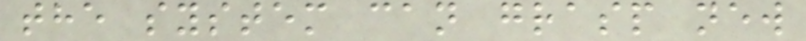the system can grasp new
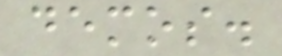demos.
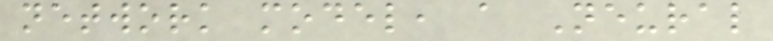network model, a Neural
